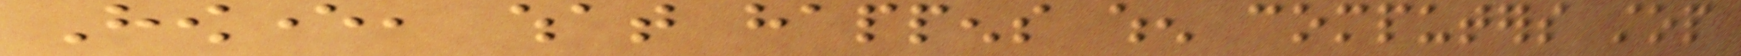However, what happens when computers stop
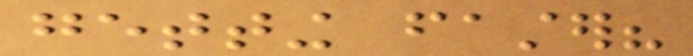getting faster?
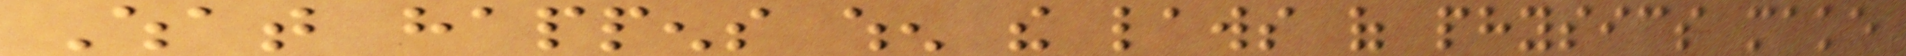What happens when the laws of physics make
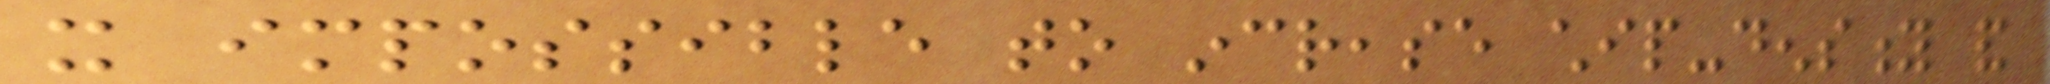it impossible to increase chip-density and
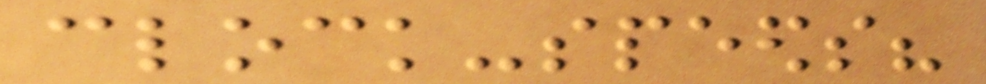clock-speeds?
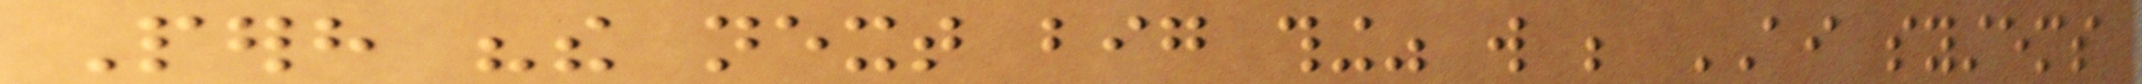Perhaps "the next big thing" will be AI systems
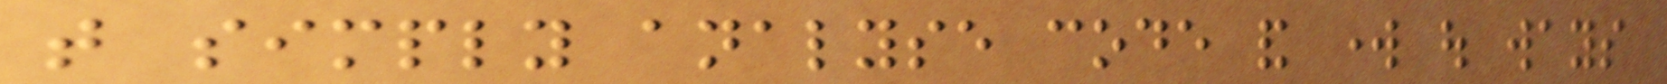that simply analyse code and work out ways
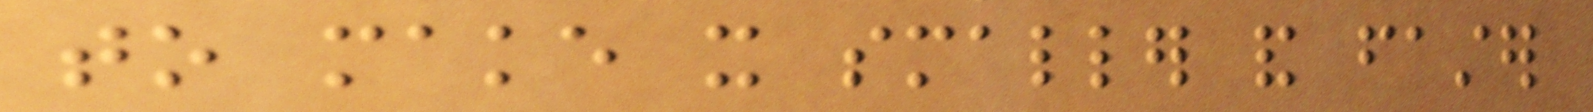to make it smaller and faster
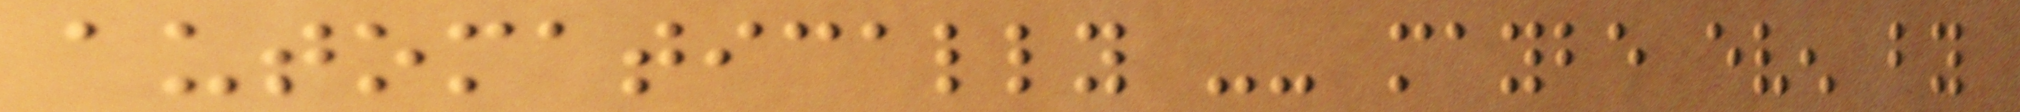automatically -- maybe even by
